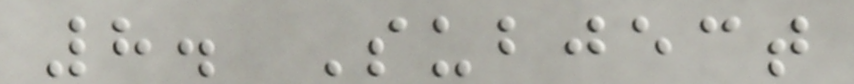8. Subject
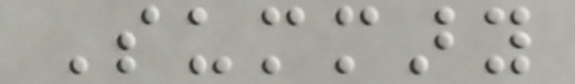Summary
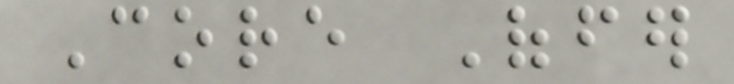Core Offer
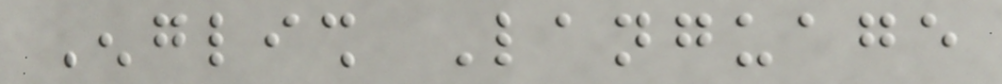English Language
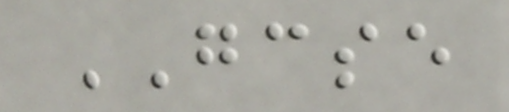GCSE
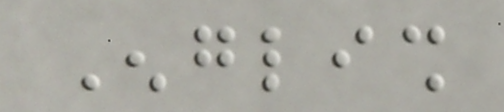English
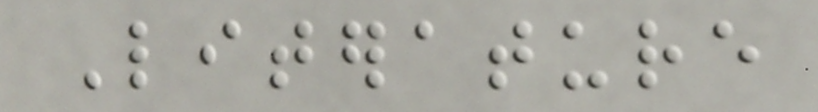Literature
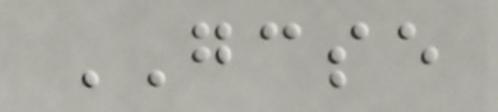GCSE
